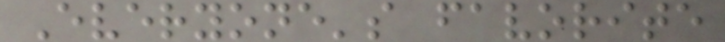Everyone's favorite
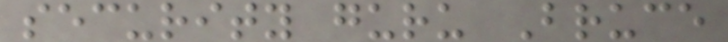security guru Bruce
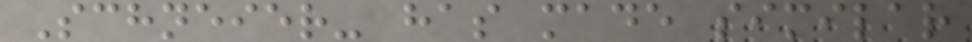Schneier- has made similar
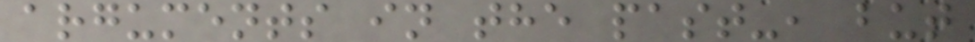arguments in the past-, but
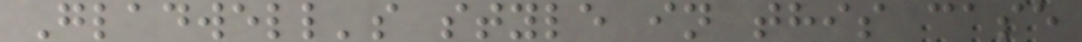Gladwell's style in this case
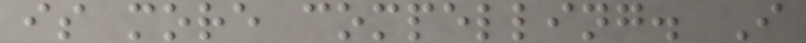is more compelling. I
